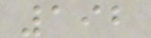192
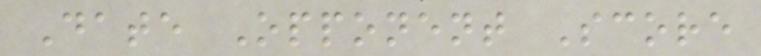Date Opponent Score
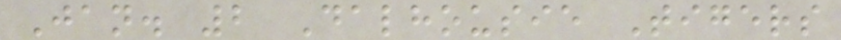Jan. 2 Dalhousie Tigers
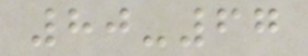80-67
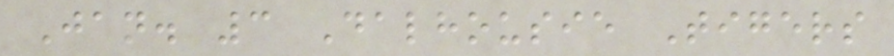Jan. 3 Dalhousie Tigers
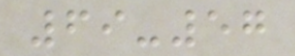69-57
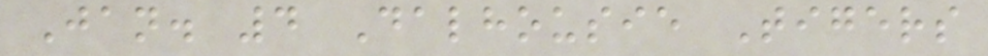Jan. 4 Dalhousie Tigers
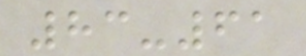83-61
